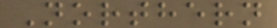Northern
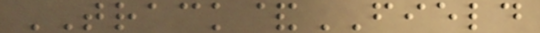TRACK&FIELD
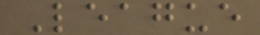League
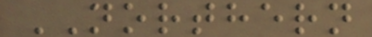NORTHERN
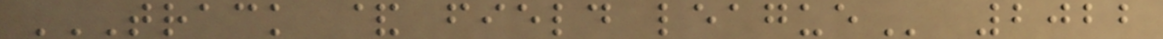TRACK & FIELD LEAGUE 2022
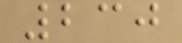230
